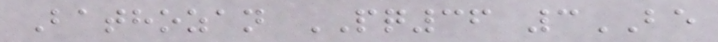Bathozan PQ36 3BE
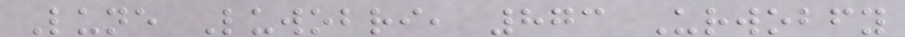Lune Luwobri, 873 Urwobfy
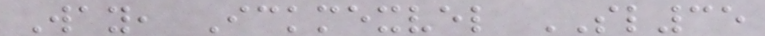Way, Ickmexvel SL35
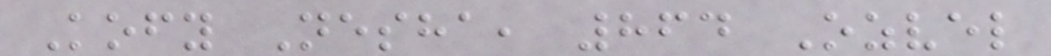Kofy Nesha, 864 Ozvel
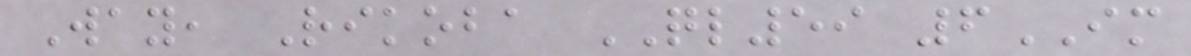Way, Rikoba QL59 6IM
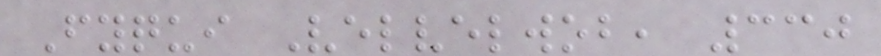Fyqui Velvelwob, 330
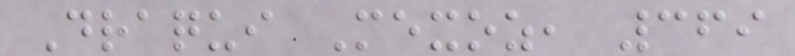Draqui Mexoz, 369
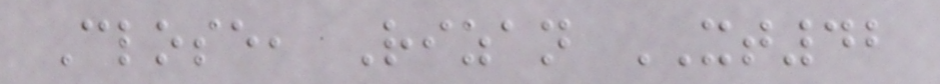Close, Rizan XT42
